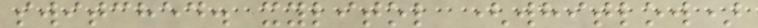switched. xylitol (whitlow)
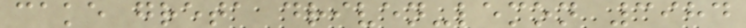cake greta driven-lemon 3984
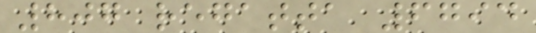807 regatta 6794
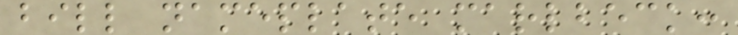bill nameplate marlbeck:
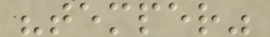"temper"
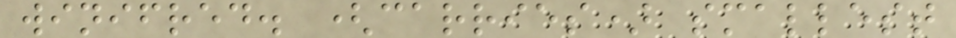winifred. (carries) smallest
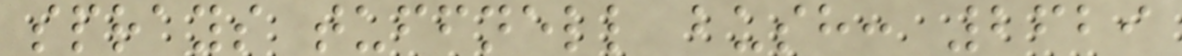sprays tuffnell bush: 2629
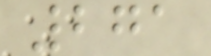271
